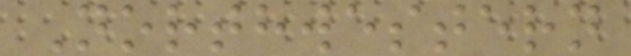Northwestern
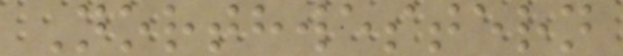Northwestern
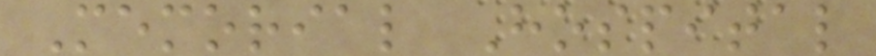Memorial Hospital
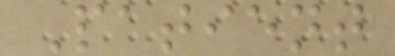Patient
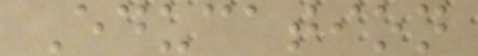Education
